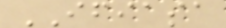IFIASA
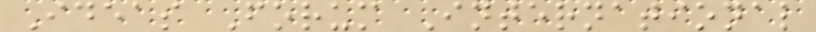Ideas Forum International
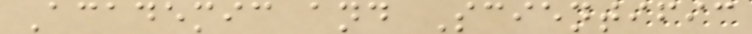Academic and Scientific
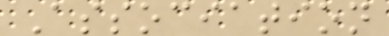Association
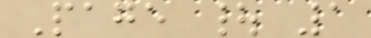Page | 1
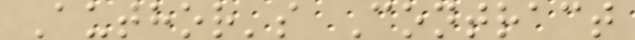Author's Contract
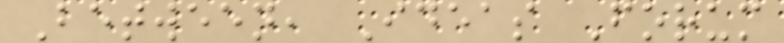Between, Ideas Forum
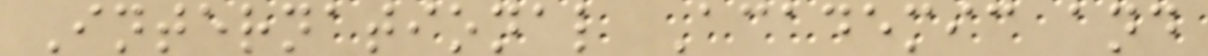International Academic and
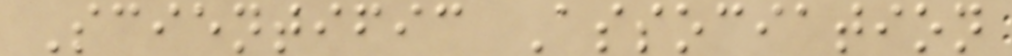Scientific Association
